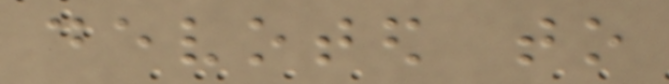devoted to
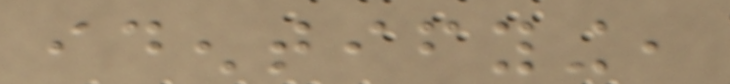identifying,
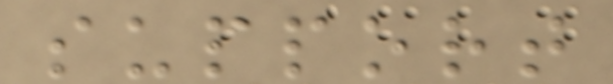support
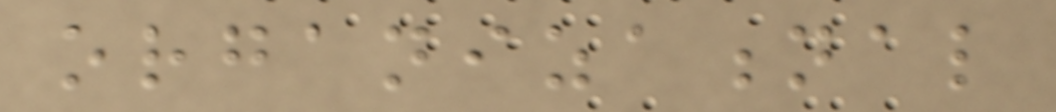organizational
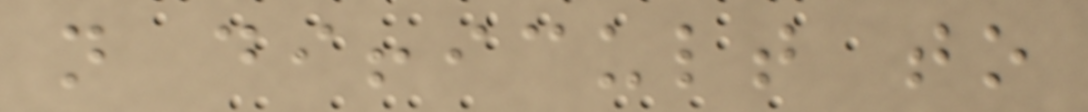not difficult to
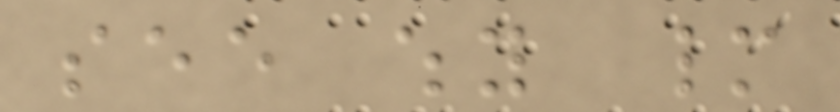see why many
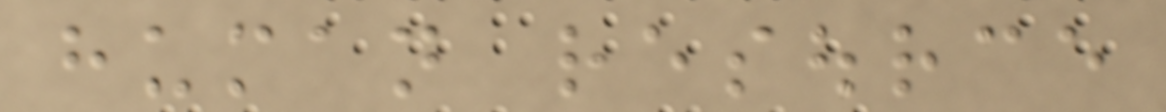human resource
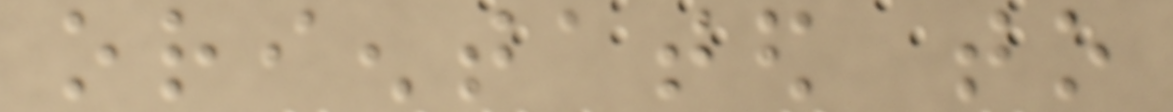orientated to
